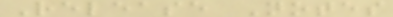Release Notes
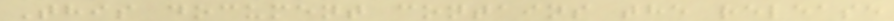This document contains the release
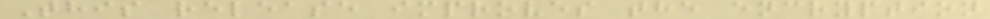This release improves the encryption
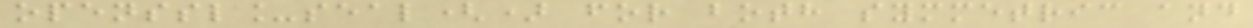openssl_seal() for both symmetric and
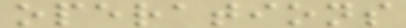operations
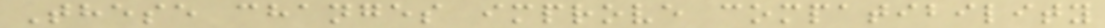These changes improve compatibility
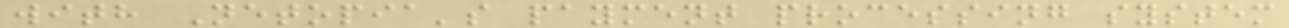with Netopia's payment processing system
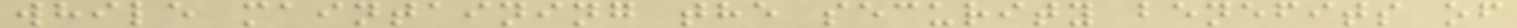while maintaining the security benefits of
